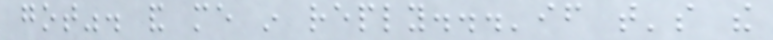got". and me in reply...'if that's the
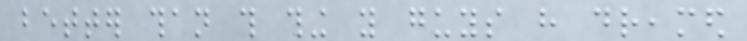better than this thing you guys have dreamed
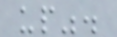up".
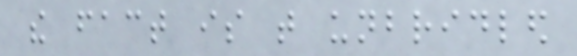the fact is that unbridled
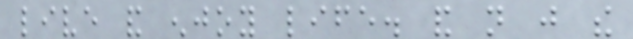live and enjoy life. and not just the
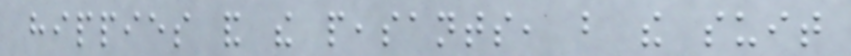hippies and the peasants, but the suit
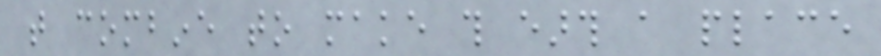that combine to make this earth a place
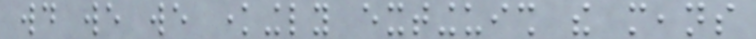would we we knowingly extinguish the means
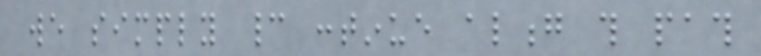we simply cannot continue along this path
